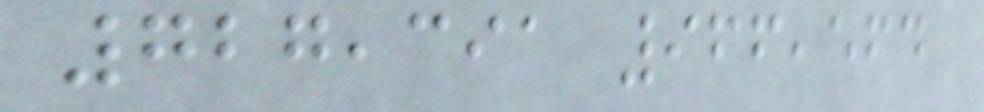727,391 966,564
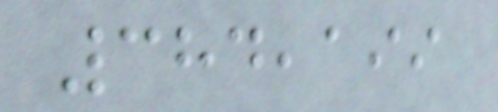384,199
